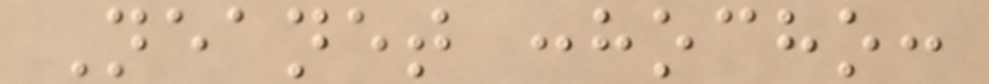Neanet :hocho:
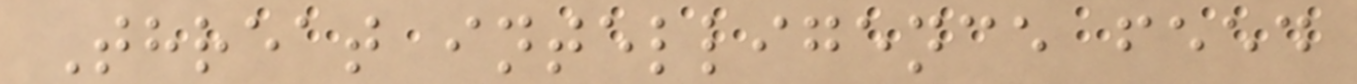Threat intelligence feed
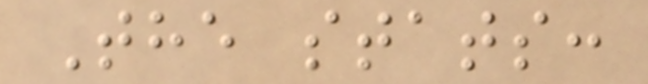The stats:
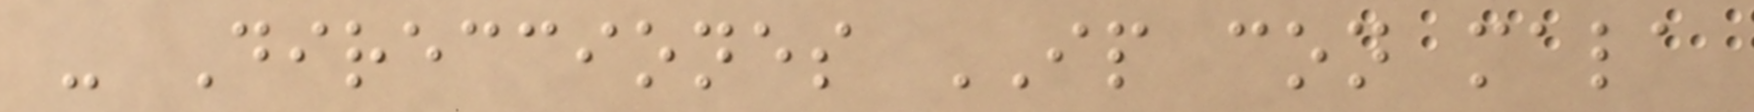- Direcciones IP con mala
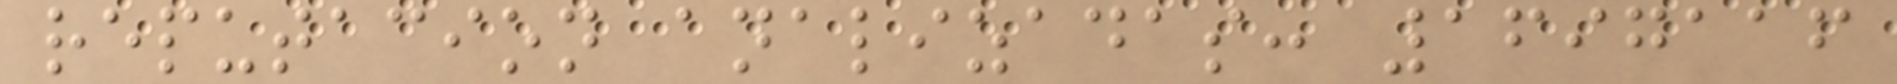reputacion analizadas: 1697116
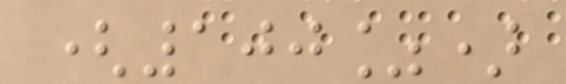(100%)
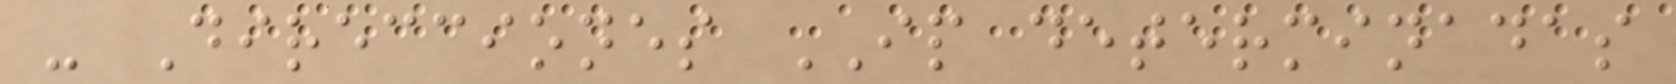- Direcciones IP determinadas
